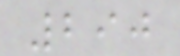290
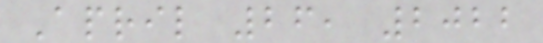April 26, 2022
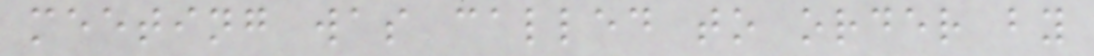meeting was called to order by
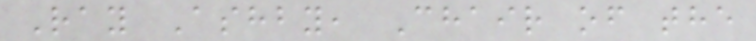Ray Ashby, Chair of the
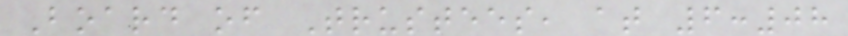Board of Trustees, at 6:08
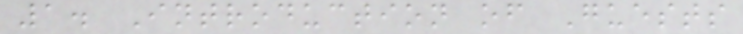1. Introduction of Guests
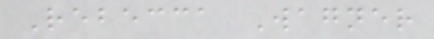Rebecca Wagner
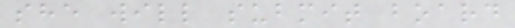she will submit board
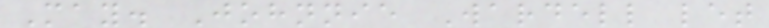May. Johnnie Wardell let
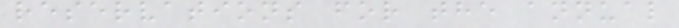reservations for the annual
